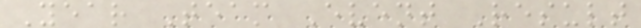Year Team Event Result
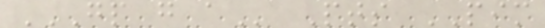GP G A Pts PIM
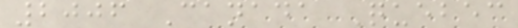2006 Canada Quebec
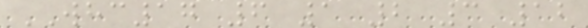WHC17 6 1 2 3 12
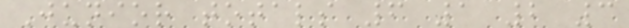Junior totals 6 1 2 3
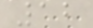12
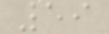59
